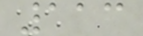113
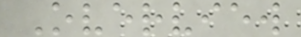Overview
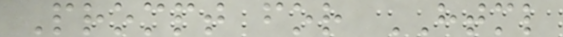Prompt for HTML
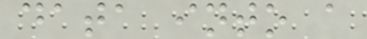data into a
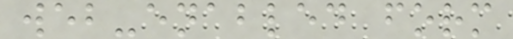web-enabled form
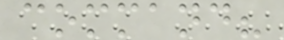command?
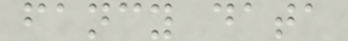fancy data
